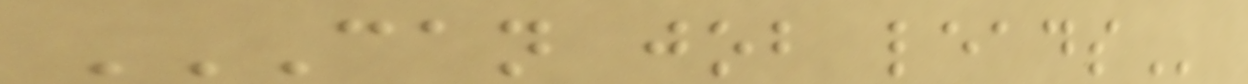CAN JOB LEADS
